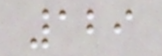129
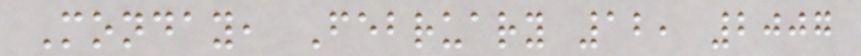Monday, February 12, 2007
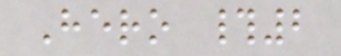Hero #2
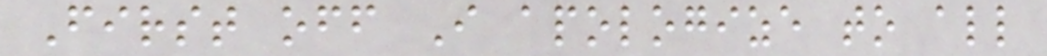First off I apologize to all
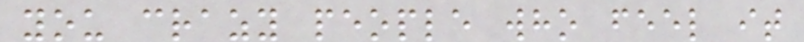you crazy people who feel it
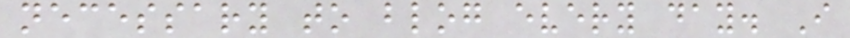necessary to blog every day. I
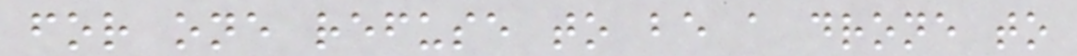for one refuse to be a drone to
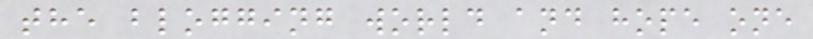the blogging world and hope one
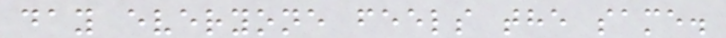day everyone feels the same.
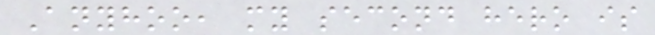Anyhoo, my second hero is
